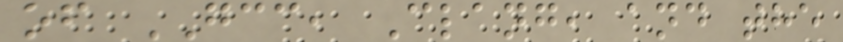of GCC, Clang, and the
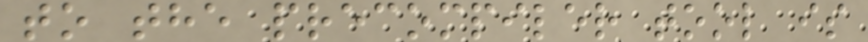to the precompiler tool is
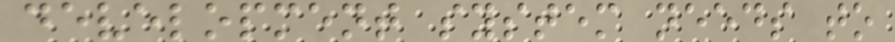development system needs to
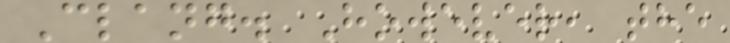Clang. However, the
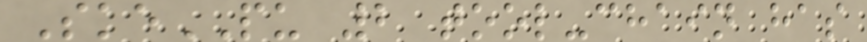SkePU 2 tool-chain has
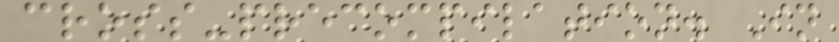cross-precompilation. In
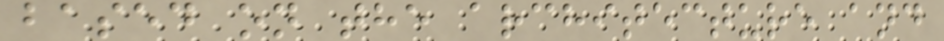based on the architecture and
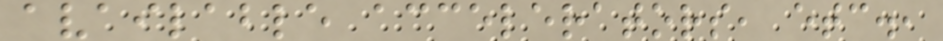available accelerators, etc.,
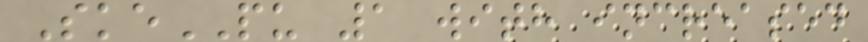SkePU 1 with increased
